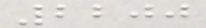2200
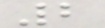2
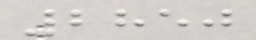2850
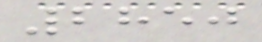2850
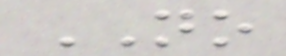NO
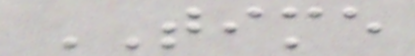TIME
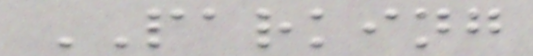PARKING
